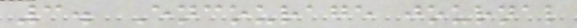3. Encourage journal
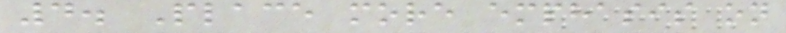4. Place more emphasis on
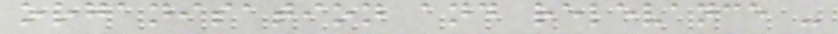organisation and relevance -
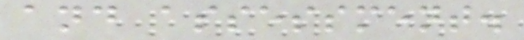and assessment.
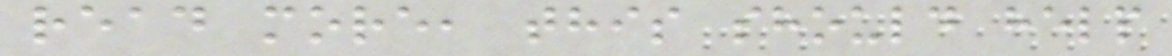read more, this should help
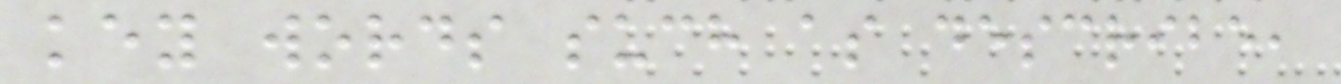key words such as describe,
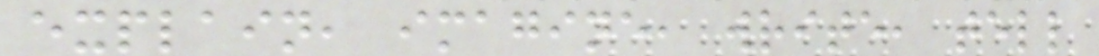explain, imagine, write, tell
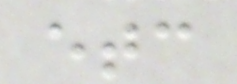etc
